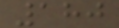180
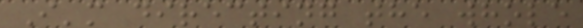I'm directing the whole
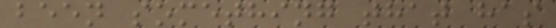been something that has
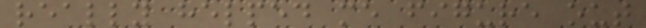really helped me figure out
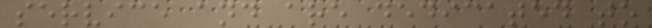service and are dedicated to
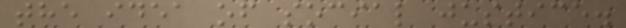the idea of social justice.
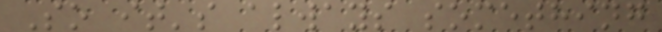So it's always something
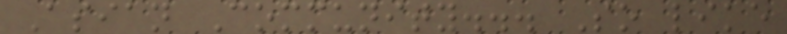Asian Community... So like
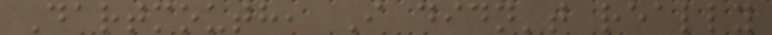Dartmouth, I didn't really
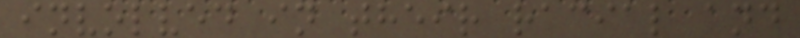involved in their racial and
